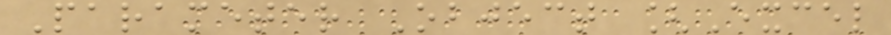Parameter Object [Excel
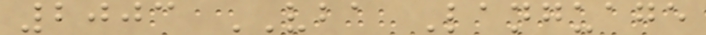2003 VBA Language
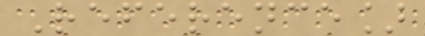Reference]
